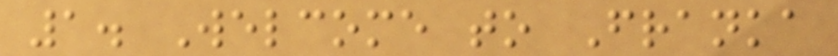1. Welcome to Franka
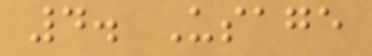4. Usage
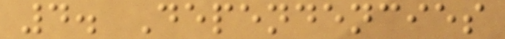4. Dependencies
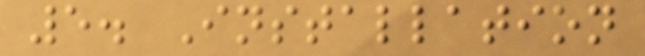5. Installation
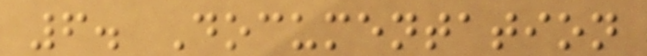6. Documentation
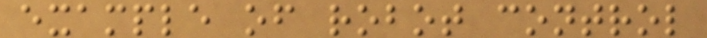example of robot control
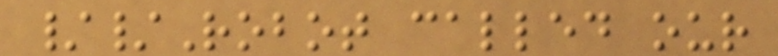//Robot called our
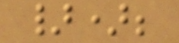});
